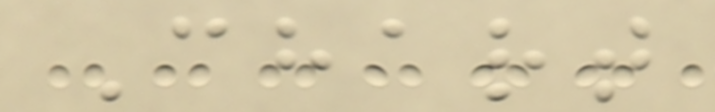Chart
